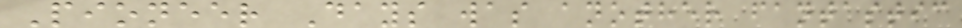Pioneer Days was another fantastic
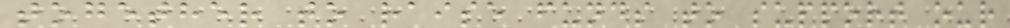together to raise funds to support our
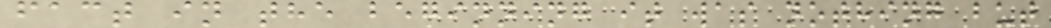fact in the beginning it was nothing but
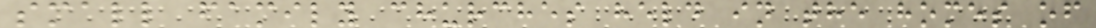small family churches held in the homes of
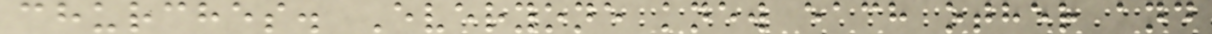churches. Everyone knew each other and
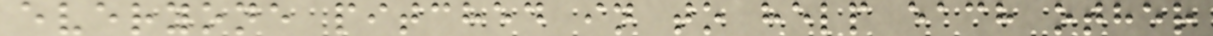everyone pitched in to help each other
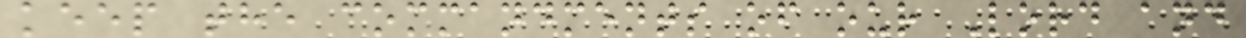keep the commandments of our Lord and
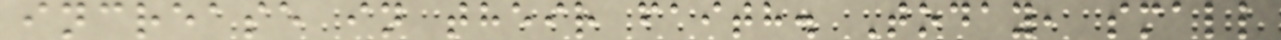increase in their faith. Today, small
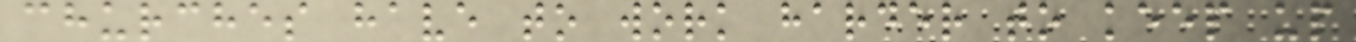churches have to work harder to keep up
